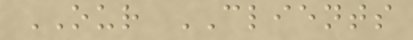OUR CLIENTS
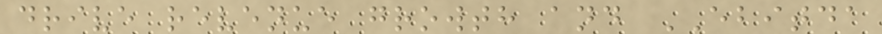drive revenue growth and EBITDA
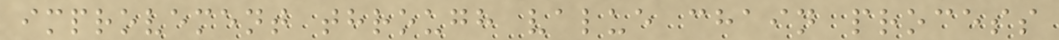improvement through value chain process
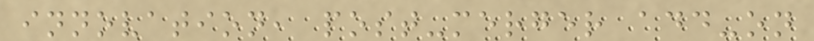innovation, post-merger add-on
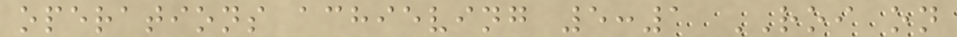operations achieving 5:1 ROI on
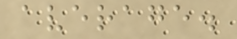average.
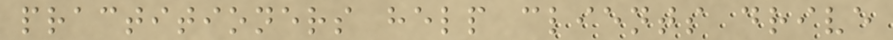practitioners help clients drive
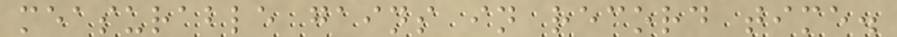measurable gains in record time.
